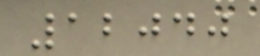12040
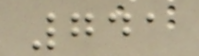741
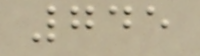745
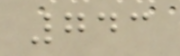743
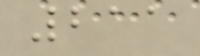211
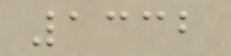1332
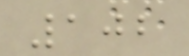102
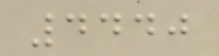4440
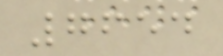7654
